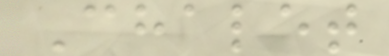Chalet
